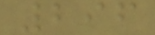296
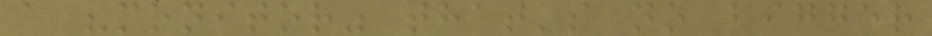a "monitor" that's no bigger
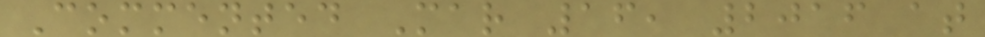Commented Mar 16, 2016 at
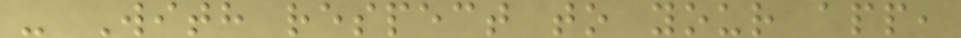- With respect to your app,
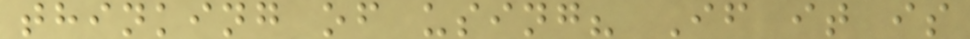thinking of using? If it is
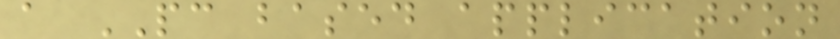a PC based application
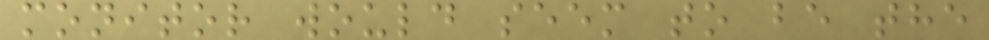monitor would seem to be the
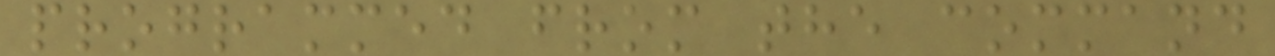programmed from the command
